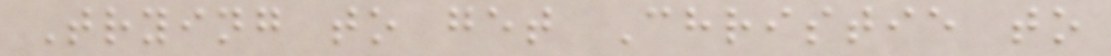Trying to get Christie to
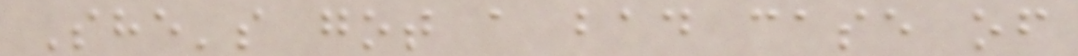She's got a bad case of
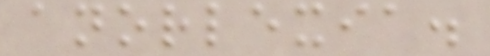anorlexia.
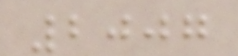2007
